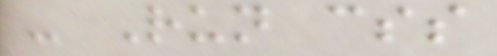- Run css
